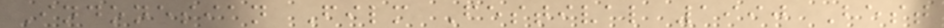Indonesian Film Festival 1990 Best
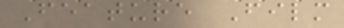Feature Film
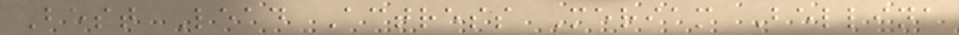Best Lead Actress Meriam Bellina
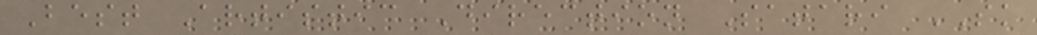Best Artistic Direction Satari SK
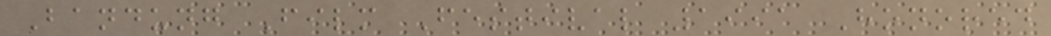Bandung Film Festival 1991 Honored
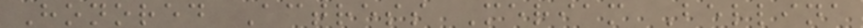Honored Actress Meriam Bellina
